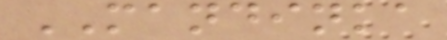MANDINKA
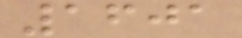1601
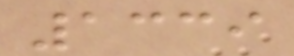1339
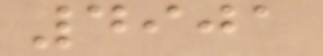4901
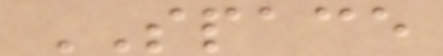SPACE
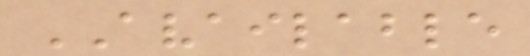AVAILABLE
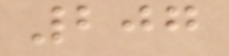207
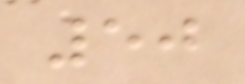50
